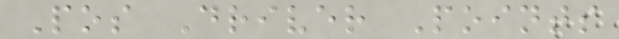Pos Driver Points
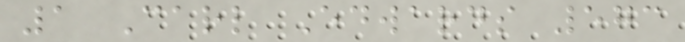1 Carl Edwards 573
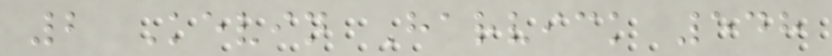2 Kevin Harvick 548
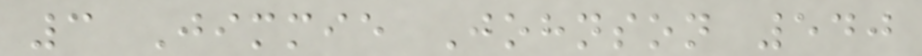3 Jimmie Johnson 540
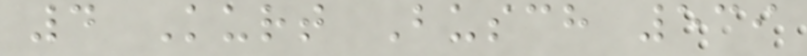4 Kurt Busch 539
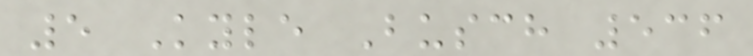5 Kyle Busch 536
